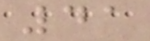41
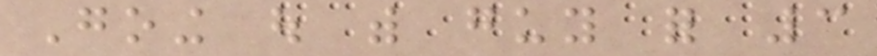Going out with guy for 3
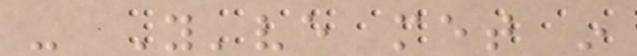- You've met in
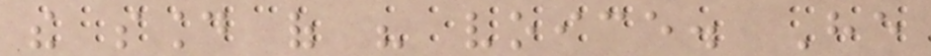the sound of his voice. He
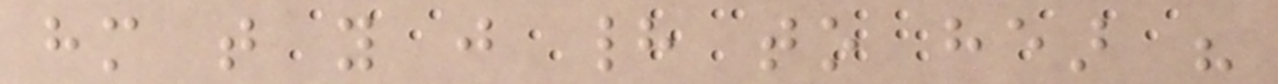him that you just had to hear his
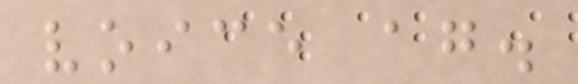voice again.
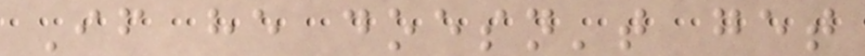If he doesn't get
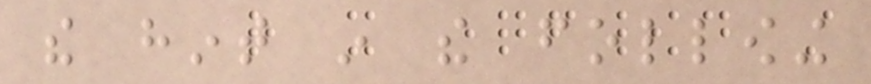the hint in the following
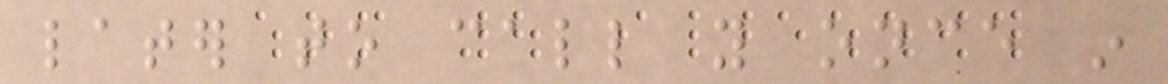later to call you once in
